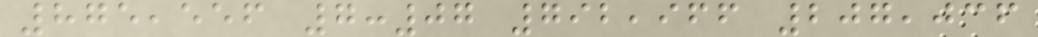875,556 7:07 792,966 207,036
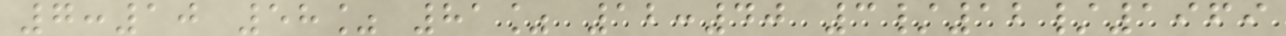7:10 58% 81% 12:40 3/12/1969
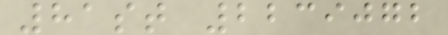81st 2239072
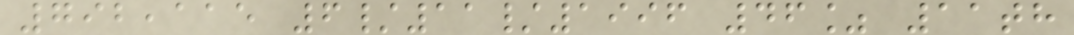792,115 6/11/1996 46% 11th
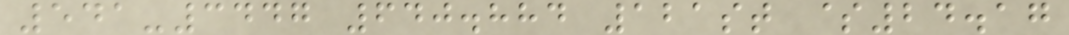541-3447 640.884 121st $24.17
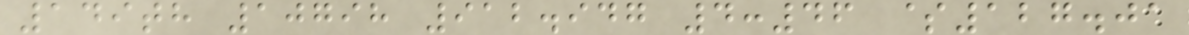149th 10798 912.947 4:46 $127.01
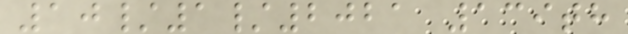10/1/2021 139th
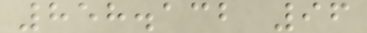858.132 96
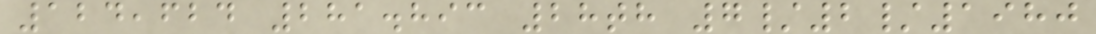124,624 281.893 28th 7/2/1980
